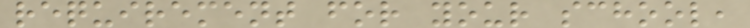requirement for your school,
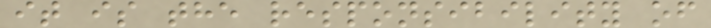it is the responsibility of
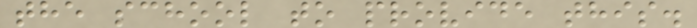the school to provide this.
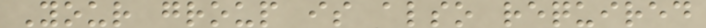Your group is also required
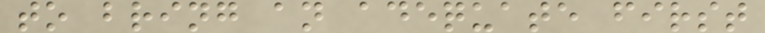to bring an adequate first
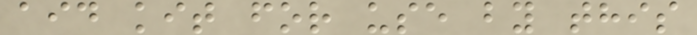aid kit for use by this
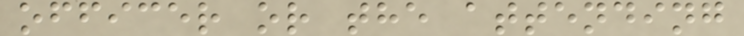officer or the attending
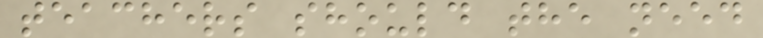teachers should the need
